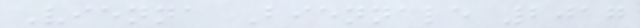Vienna Biennale 2017
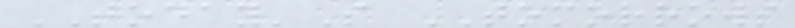TODAY'S TOMORROWS
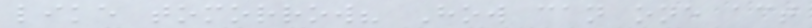like tomorrow? How can one act
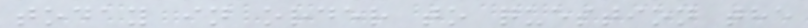today in order to question the
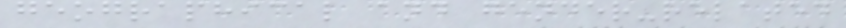geographical and gender-related
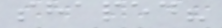shaped?
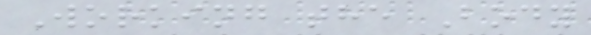Working the Body
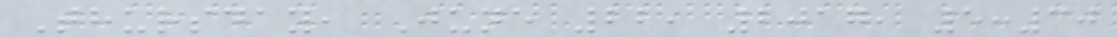Thursday, June 22, 2017, 5:30
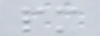pm
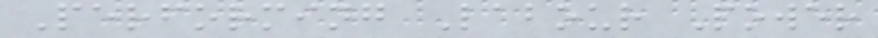Performing Labour Power
